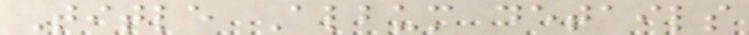Title Album details
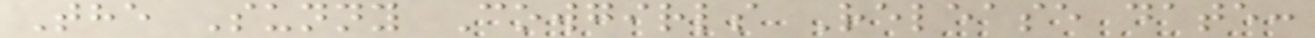The Sunny Cowgirls Release date:
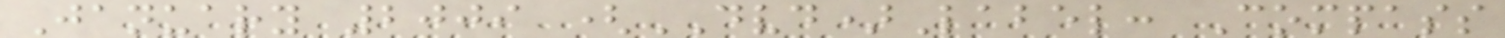January 2009 (DVD)Label: Compass
